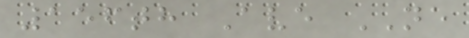156th Ave NE
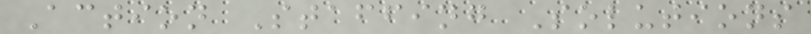Action Staffing Solutions
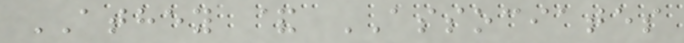ATHEY & ASSOCIATES
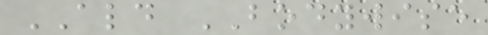ALD BODYWISE
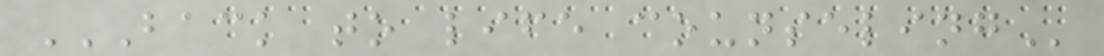BACK TO LIFE COUNSELING
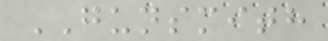GUNSMITH
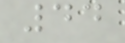44
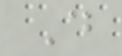D
